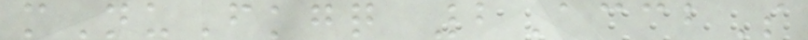mNuFkgq 2AccbS
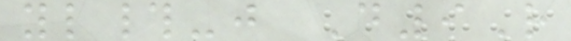yl#-j D9R
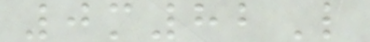0m82L
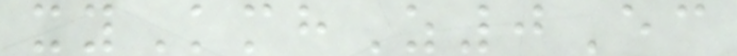xyKmhZ0Ec
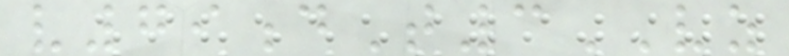v79dT3VZ
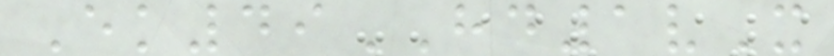Ek49HD1vX
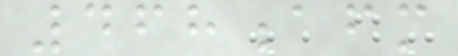468afm
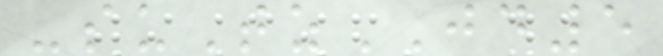-suTzJD5
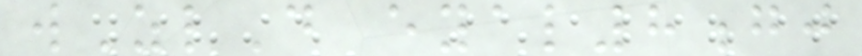wZlD eyal8gj
